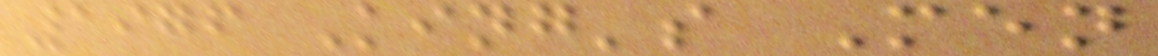1976 King's Men
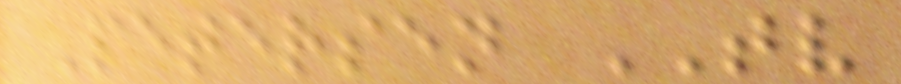Petersen TV
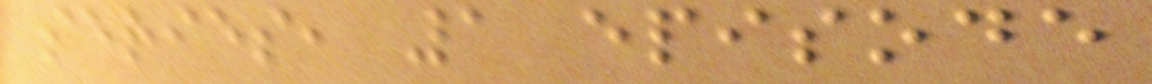series, 1 episode
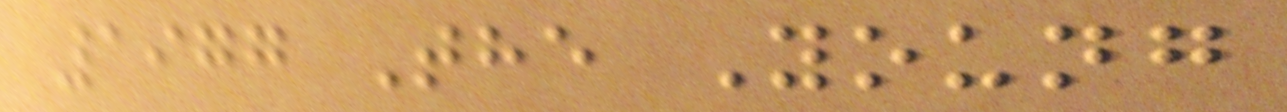1977 The Young
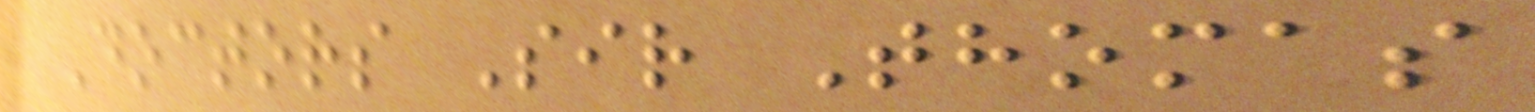Doctors Sir Thomas
